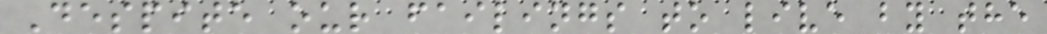Despite our failings to live by the
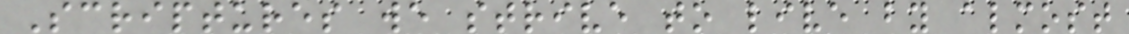Scriptures we strive to live by almost
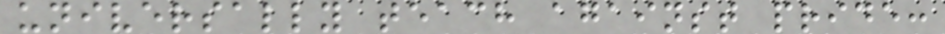universally teach against pride:
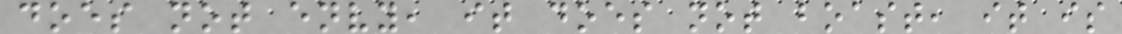does not envy, it does not boast, it is
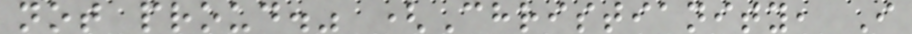not proud." (Christianity, I
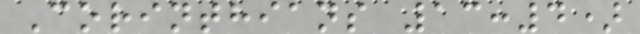Corinthians 13:4)
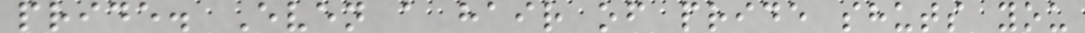pride. Even a hair of pride shuts you
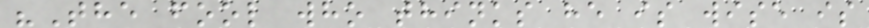"The fool who thinks he is wise is
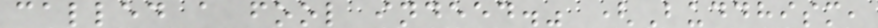called a fool indeed." (Buddhism,
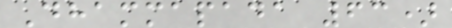Dhammapada 63)
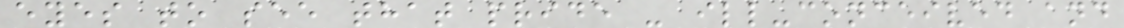eyes to see that pride - ill-conceived and
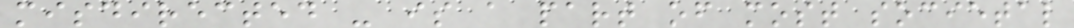misdirected - is a part of most societal
